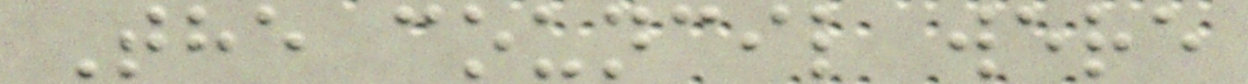The council were
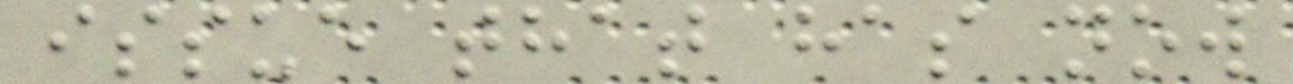issue that has now
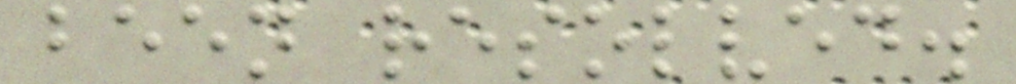been resolved.
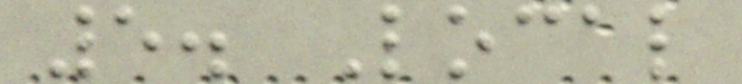5. Local
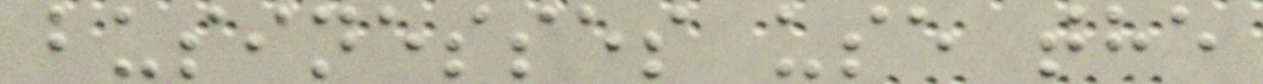businesses use the
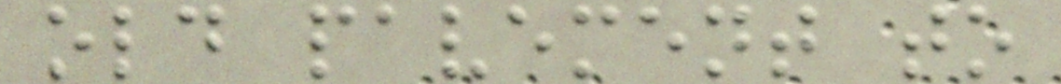old pavement to
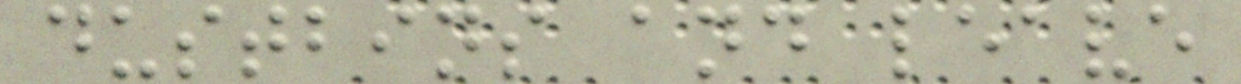dustbins and leave
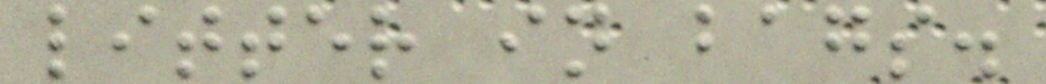litter in bags.
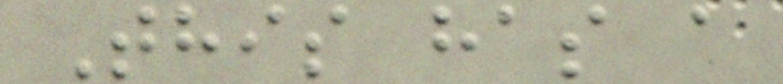This has a
